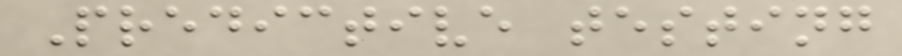Predictive testing
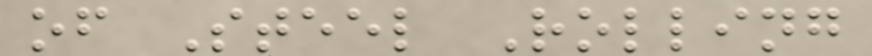of Steel Rolling
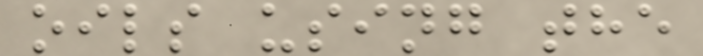oils using the
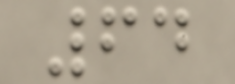64
